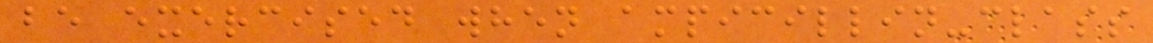be exercised when ampicillin-class
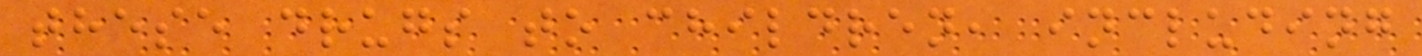these drugs to children, including
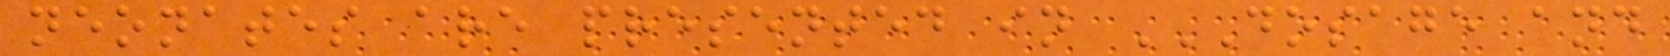neonates are presented in DOSAGE AND
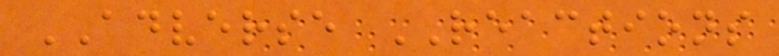ADVERSE REACTIONS
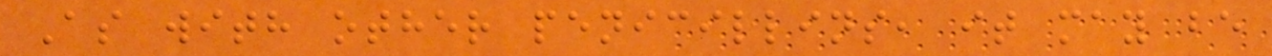As with other penicillins, it may be
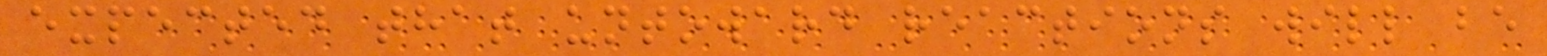expected that untoward reactions will be
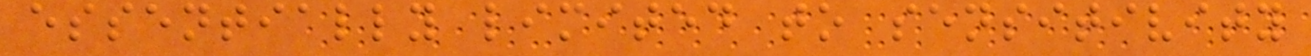essentially limited to sensitivity
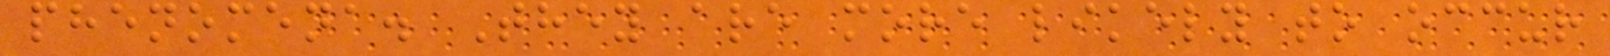phenomena. They are more likely to occur
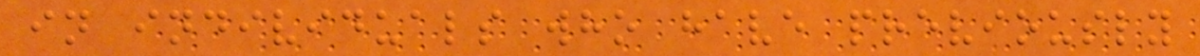in individuals who have previously
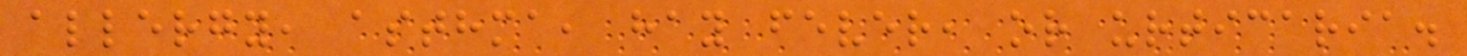allergy, asthma, hay fever, or urticaria.
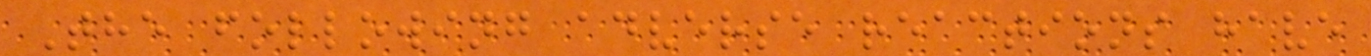The following adverse reactions have
